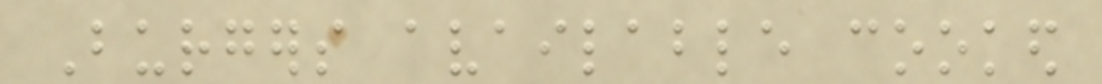Burgers available cooked
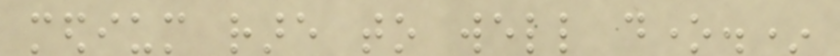medium rare to well done.*
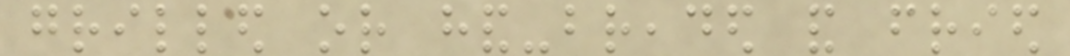grilled or hand-breaded and fried
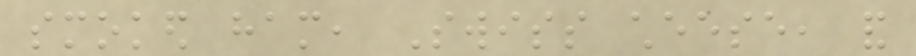smoked ham, Swiss cheese, and
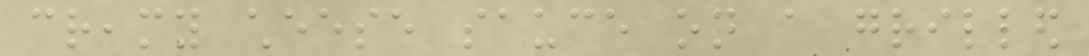creamy cheese sauce on a grilled
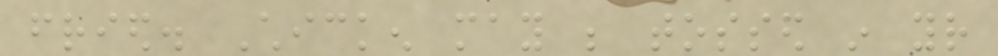fried. Chicken may be tossed in your
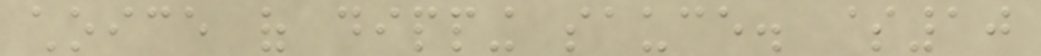choice of dipping sauce. $10
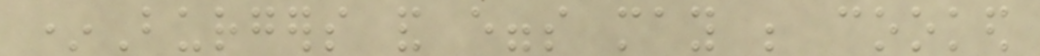*Burgers and eggs may be cooked
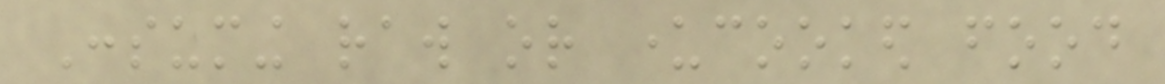Consuming raw or undercooked food
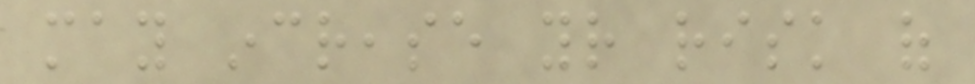may increase your risk of
